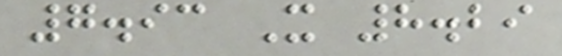7.93 X 8.29
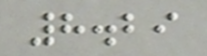8.29
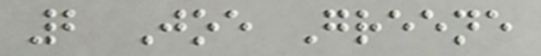2 Joe Greene
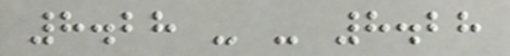8.28 - - 8.28
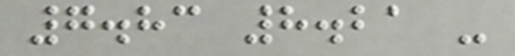7.83 8.21 -
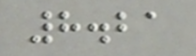8.21
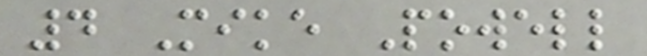4 Mike Powell
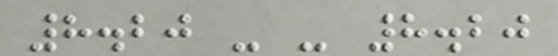8.20 - - 8.20
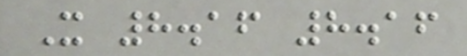X 8.16 8.16
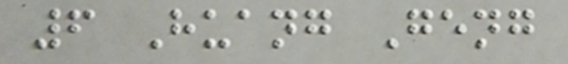6 Huang Geng
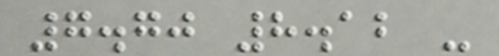7.70 8.12 -
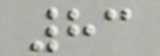83
